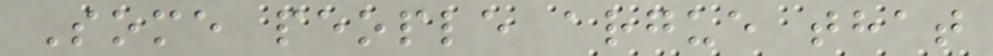Some people argue that
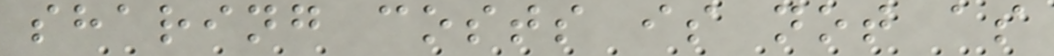sharing costs is not as
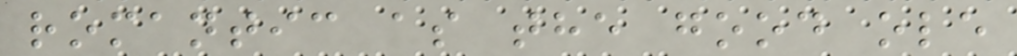romantic as the good ole
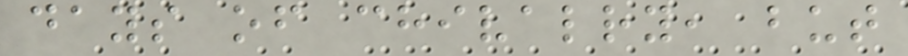days of chivalry, but
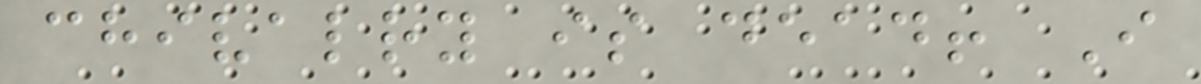chivalry is dead! I
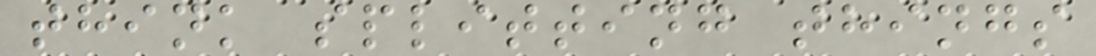think splitting things
